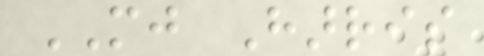MJ Harris
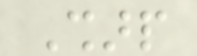Sharp
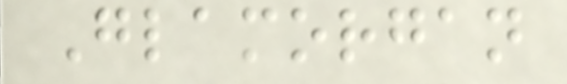Glamorgan
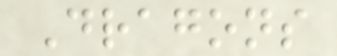Dragons
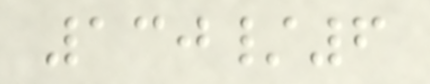130/6
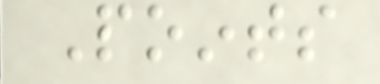Points
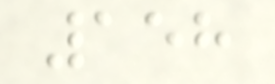158
